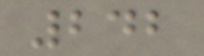242
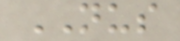NUS
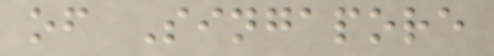of Singapore
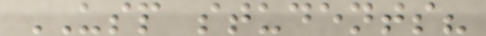USP students?
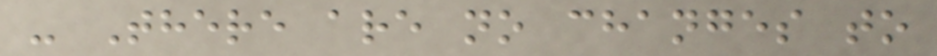- There are no changes to
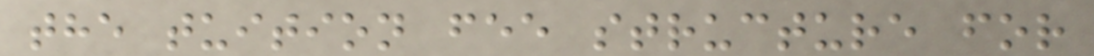the tuition fee structure for
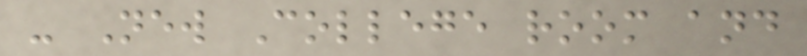- New College room and
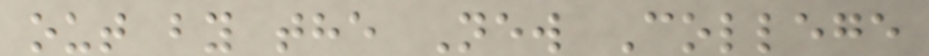out by the New College
